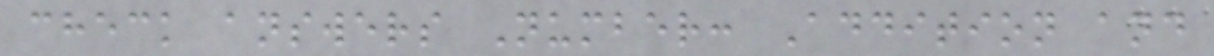check answers Number: Addition and
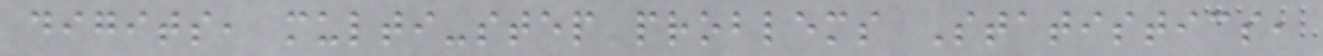digits, multi-step problems Statistics,
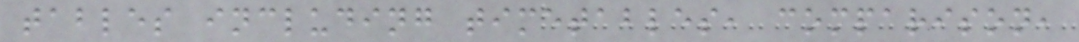tables including timetables, comparison,
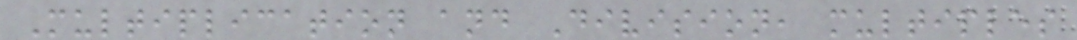Multiplication and Division, multiples
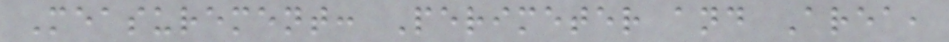Measurement: Perimeter and Area,
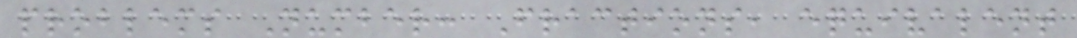problems Number: Fractions, equivalent
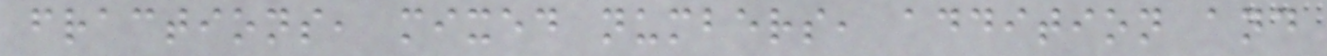fractions, mixed numbers, addition and
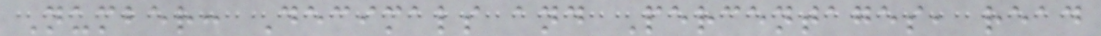Number: Decimals and Percentages, read
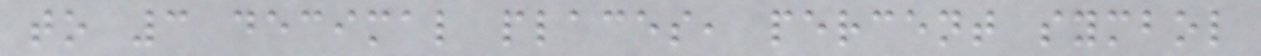to 3 decimal places, percent symbol
